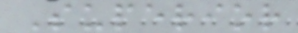Superior
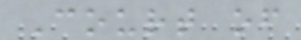Court of
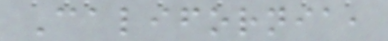California,
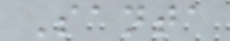Santa
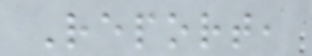Report,
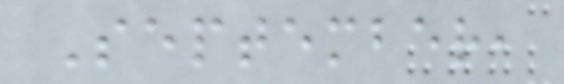September,
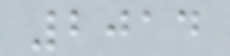2014
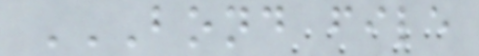BOND FILE
